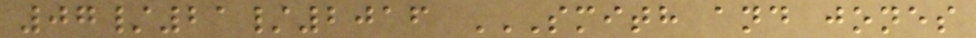07/21/2016 SMITH AND JONES
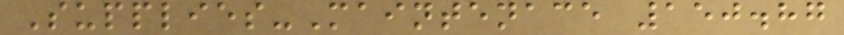Supplies-Maintenace 150.87
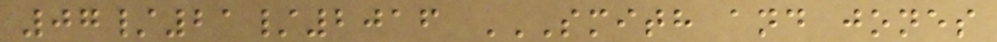07/21/2016 SMITH AND JONES
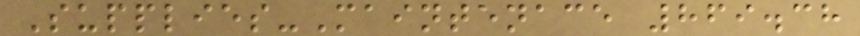Supplies-Maintenace 869.38
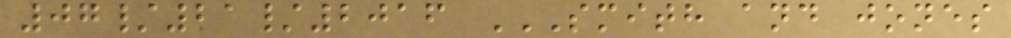07/21/2016 SMITH AND JONES
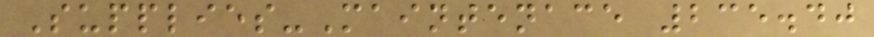Supplies-Maintenace 235.40
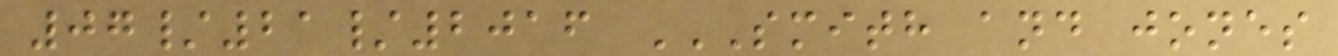07/21/2016 SMITH AND JONES
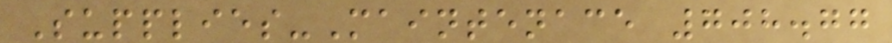Supplies-Maintenace 708.77
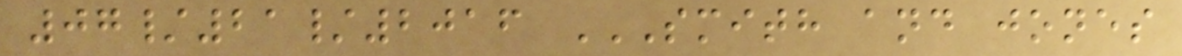07/21/2016 SMITH AND JONES
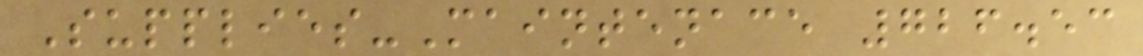Supplies-Maintenace 726.53
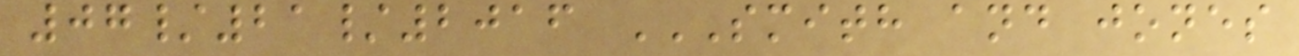07/21/2016 SMITH AND JONES
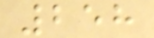258
